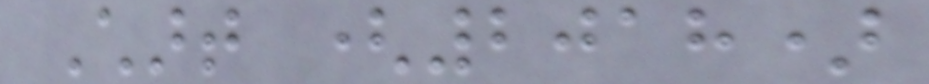Chart (2018)
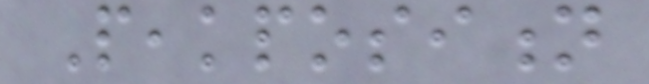Peakposition
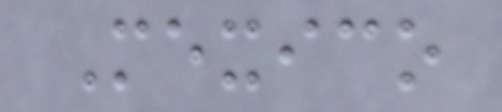Mexico
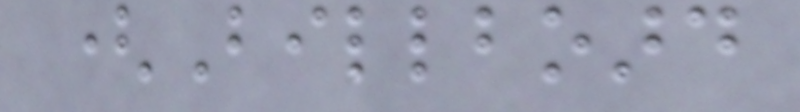(Billboard
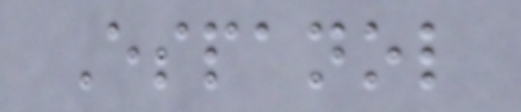Espanol
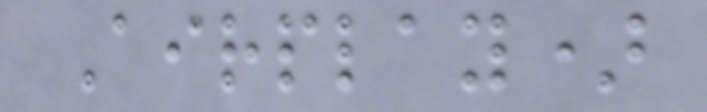Airplay)
